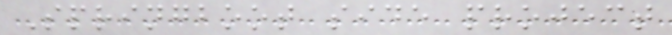Springboot side project
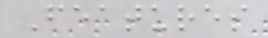Features
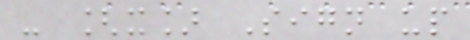- [x] Sign up
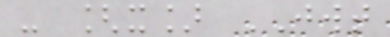- [x] JWT
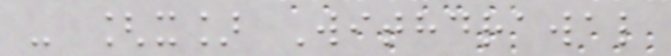- [x] Withdrawal
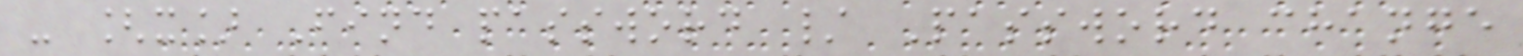- [x] Find password / Password change
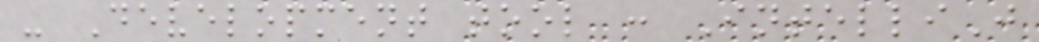- Development tool : IntelliJ
